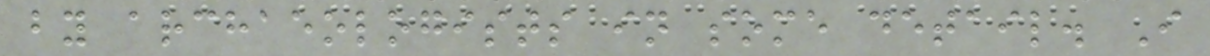by archaeologists in some detail. I
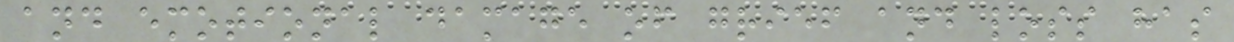and emotional damage of grief and loss has
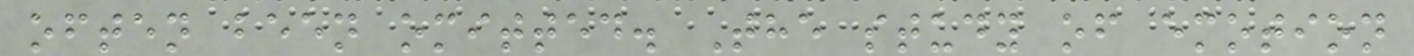often been omitted. The study of emotion
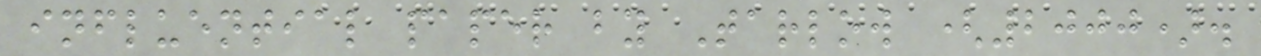influential paper by Tarlow (2000).
